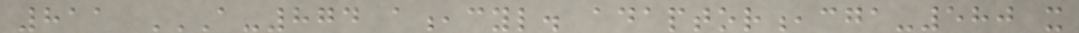811 A-874 A,CYL. ADAPTOR,CGA-580 X
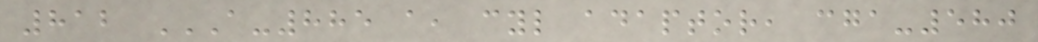812 A-885 A, CYL ADAPTOR, CGA-580
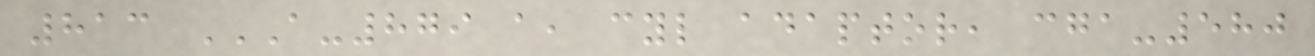813 A-879 A, CYL ADAPTOR, CGA-580
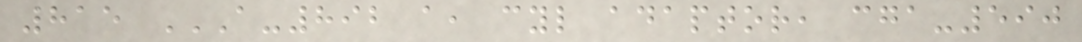815 A-892 A, CYL ADAPTOR, CGA-590
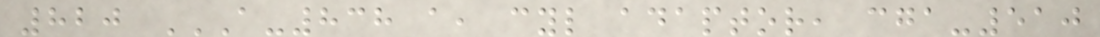820 A-838 A, CYL ADAPTOR, CGA-510
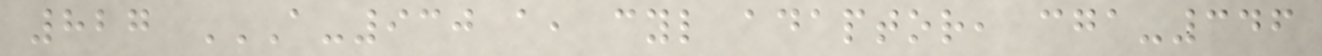827 A-930 A, CYL ADAPTOR, CGA-346
